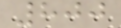800
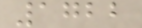1722
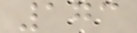173
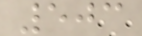503
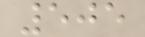505
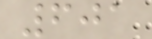601
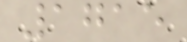1715
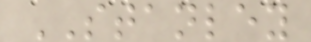STANLEY
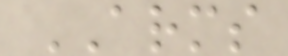ARMS
